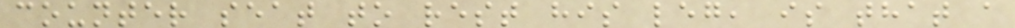counter seat to rest his leg, is that a
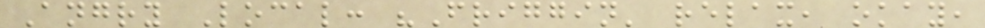Angry Local: "Friggin' relax, okay,
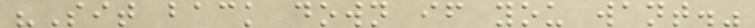"Sit back down if you want."
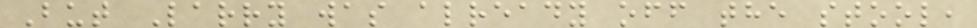But Larry was already off the stool,
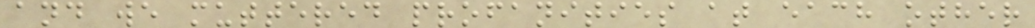and we muttered profanities at each other
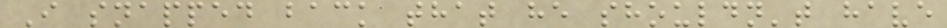I snapped back that he shouldn't have
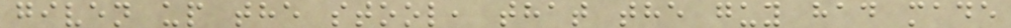given up the stool, that the guy had made
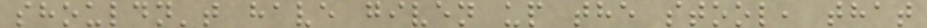shouldn't have given up the stool, that
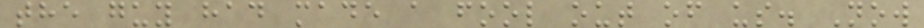the guy had made a fool out of us. Now
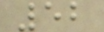52
